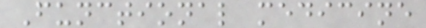Functional medicine
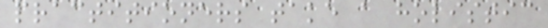practitioners take a holistic
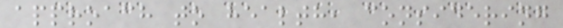approach to health, considering
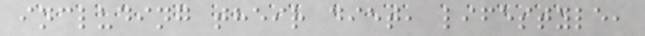including their diet, lifestyle,
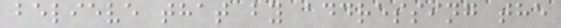believe that by addressing the
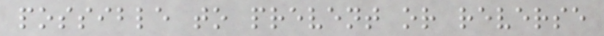possible to prevent or reverse
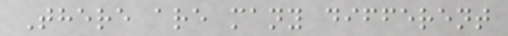There are many different
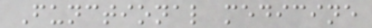Functional medicine
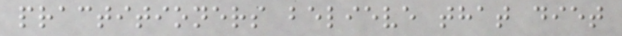practitioners believe that diet
